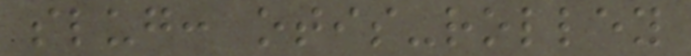slug: otis-rolley
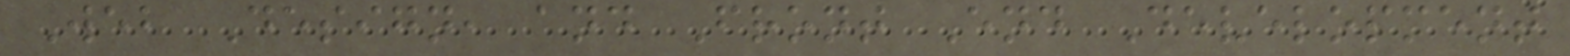Web Design, and Front End Development
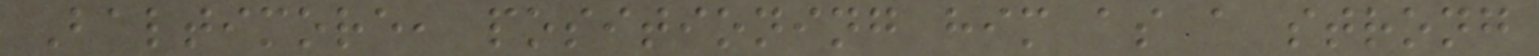Baltimore, positioning him as a strong
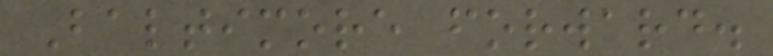Baltimore forward.
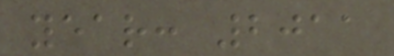year: 2011
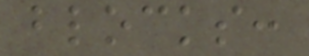blocks:
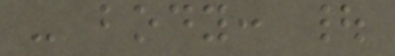- body: |
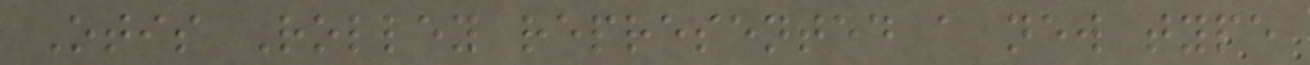Otis Rolley represented a new type
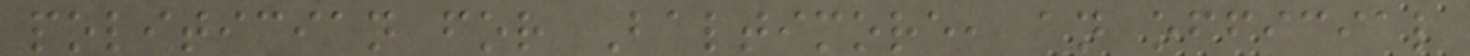politician for Baltimore, an official
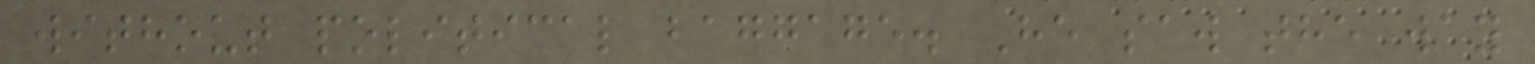without political baggage. He saw the way
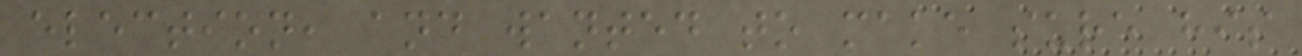election, and wanted to make sure his
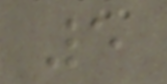5
